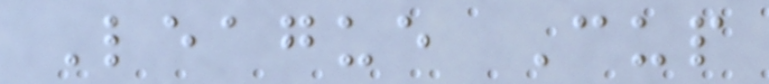League Cup
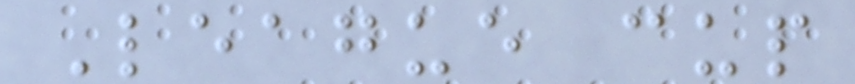League cup
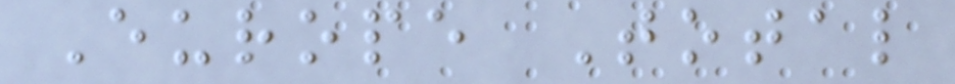Europe Total
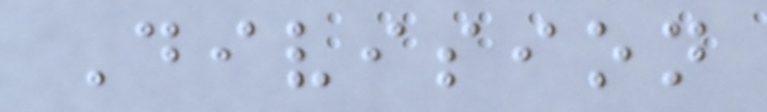Division
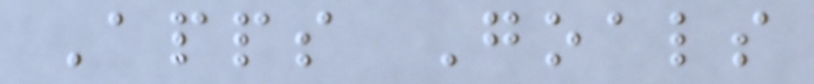Apps Goals
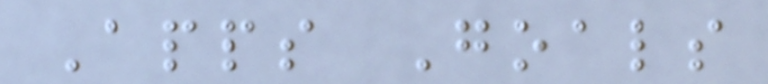Apps Goals
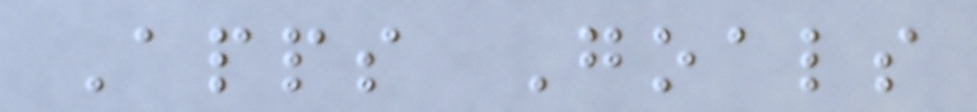Apps Goals
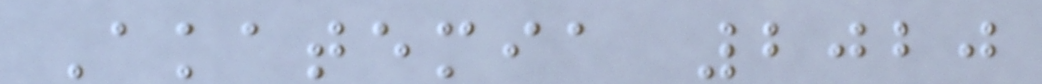Akatemia 2020
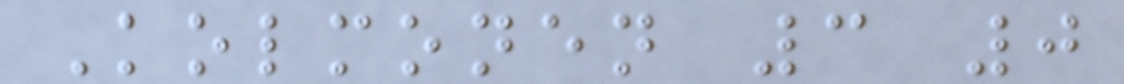Kolmonen 3 0
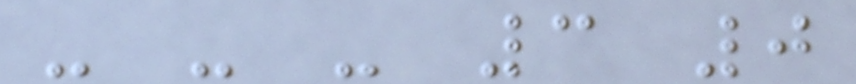- - - 3 0
